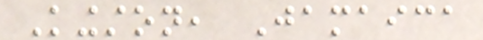Kingston, Jamaica
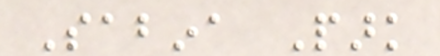Sabina Park
